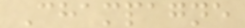Champagne
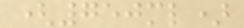(750ml)
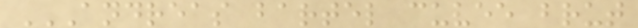ANDREAS BARTEL CUVEE BRUT
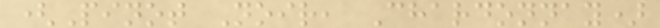(Pinot Noir, Chardonnay)
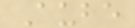Aube
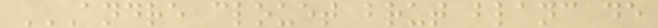ANDRE CLOUET BRUT BLANC DE
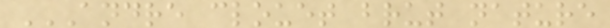ANDRE CLOUET BRUT NATURE
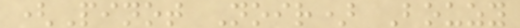(Pinot Noir) Bouzy
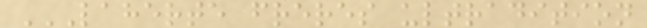LAHERTE FRERES ULTRADITION
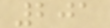201
